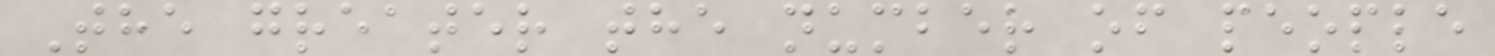The greater the number of people
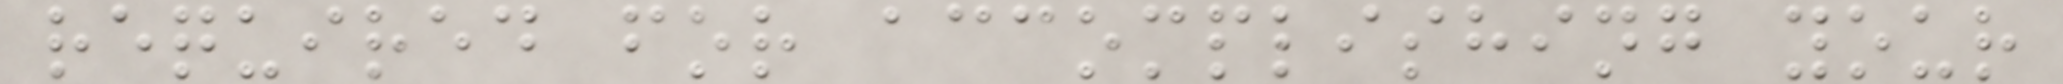required for accomplishing your
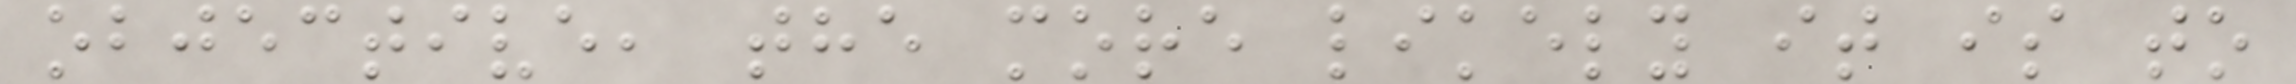objective, the more likely it is to
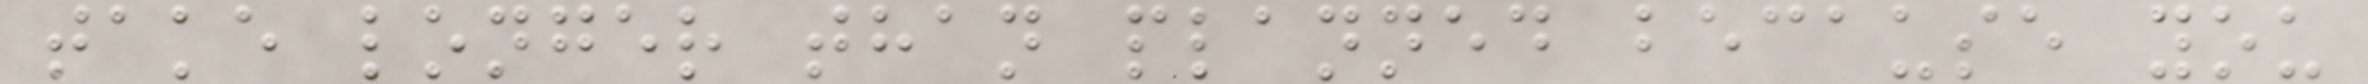take longer than planned because you
